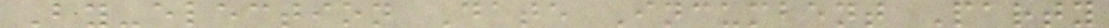By-election Date Incumbent Party
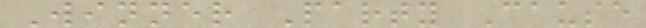Winner Party Cause
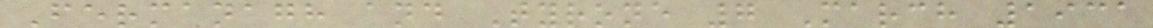Fermanagh and Tyrone 7 March 1931
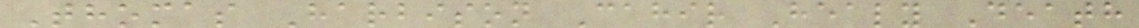Thomas Harbison Cahir Healy Death
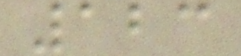123
